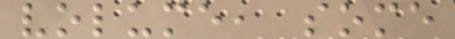volume, some
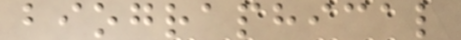biographical
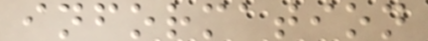information
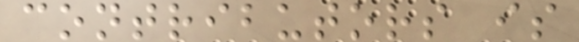contributors is
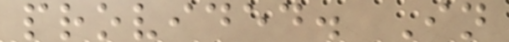provided. In
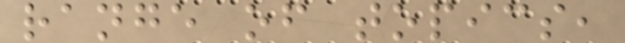range of topics,
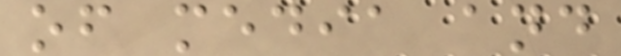of media and
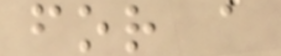for a
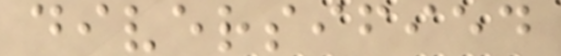diversified
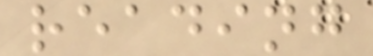reading
